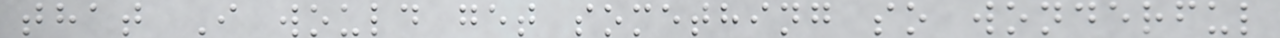that I would get something so wonderful
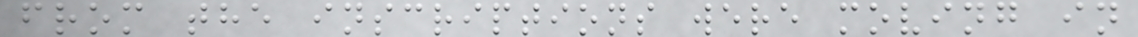from the inscriptions were moving in
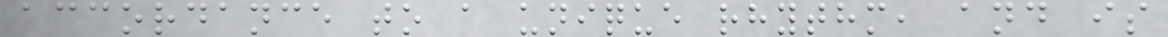accordance to a unique rhythm, and is
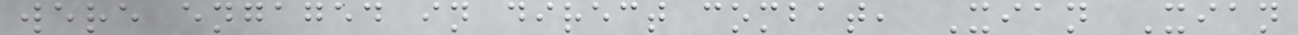were engaged in direct combat, Xian Xian
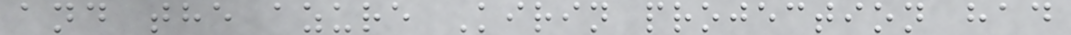and the azure Kirin projection had
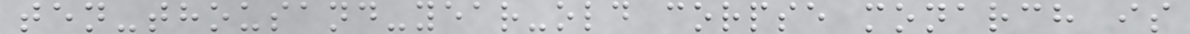ten-thousand-year-old corpse monarch is
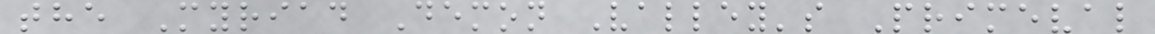the Myriad Demon Valley's Primeval
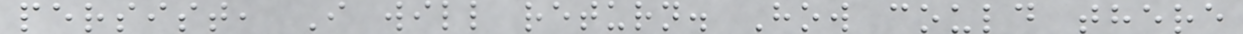persist, I will return. How could there
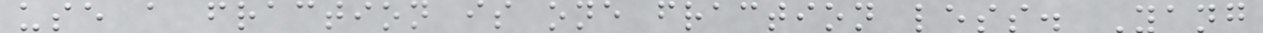use a fraction is one fraction less. Yang
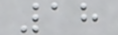18
